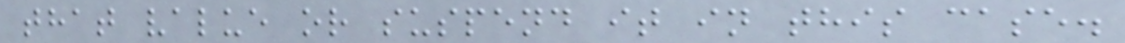that value or suspend it in this case.
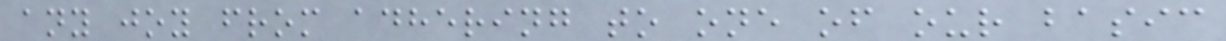any joy from adhering to one of our basic
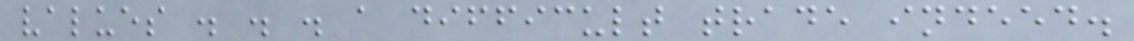values . . . a difficult trade indeed.
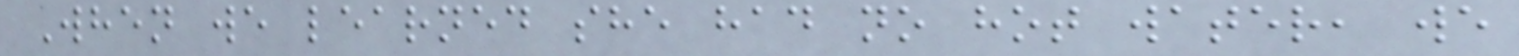When we learned she had no hot water, we
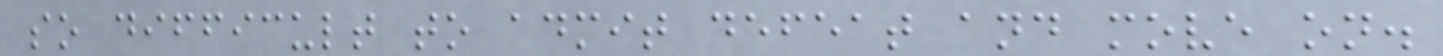so difficult to admit defeat and move on.
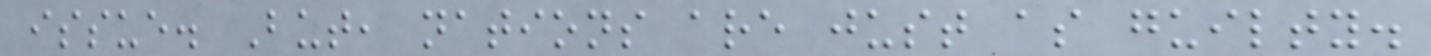issue. But, nations are just as guilty.
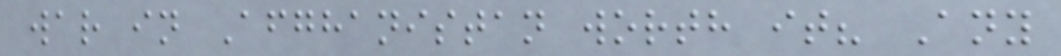war in Afghanistan worth it? Any
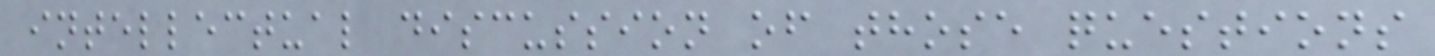intellectual discussion of those questions
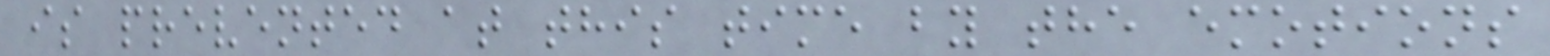is prevented at this time by the emotions
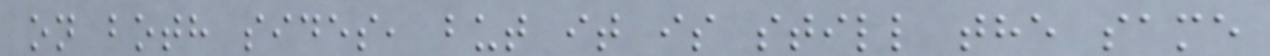on both sides, but it is still the same
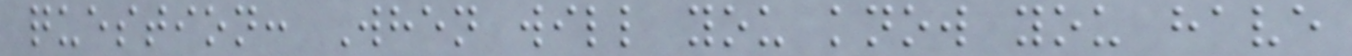question: When will you know you have
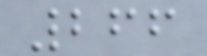266
